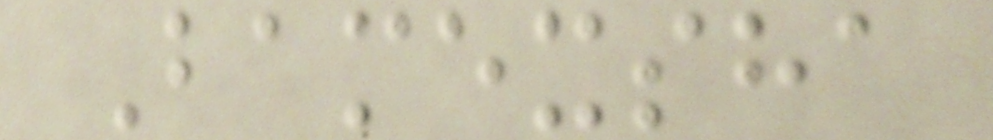Bamexsha
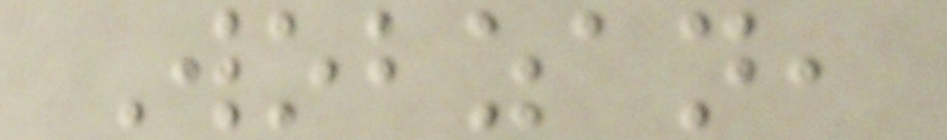Wobzan,
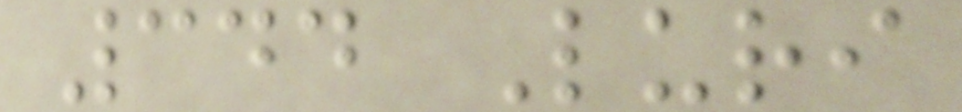344 Luri
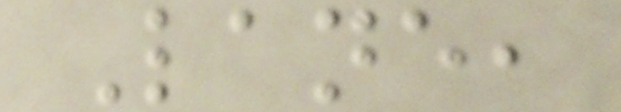Lane,
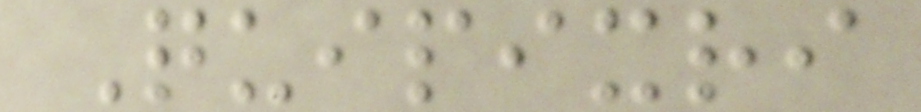Quipixri
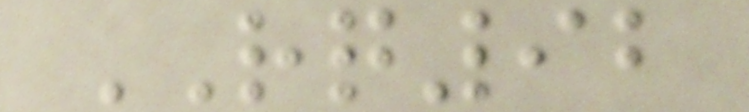RQ92
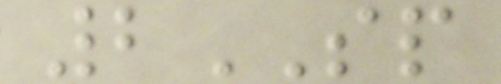2SP
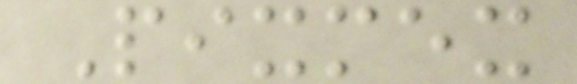Pixmex
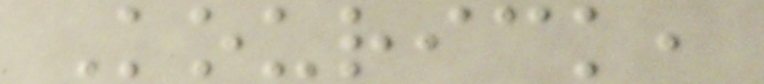Kourick,
